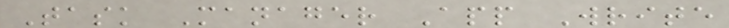Task Manager App Write
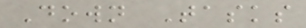Down Tasks
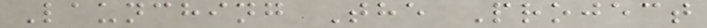Launching The Project
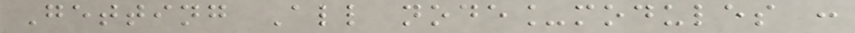Getting All node_modules :
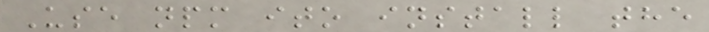Use npm ito install the
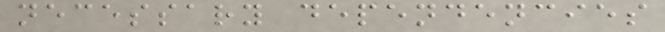necessary dependencies
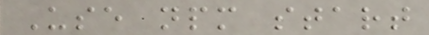Use npm start
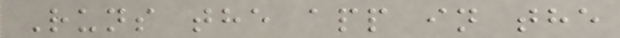Runs the app in the
